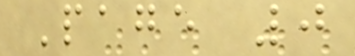Page 0
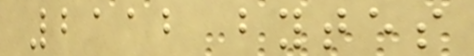2112 bytes
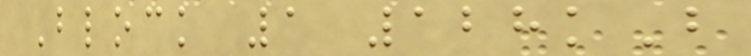Block 1 128kB
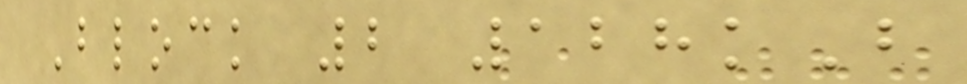Block 2 128kB
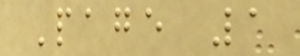Page 1
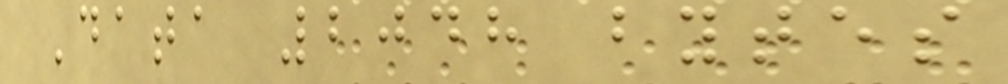Data 2048 bytes
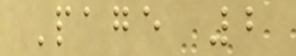Page 2
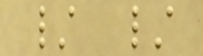/ /
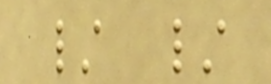/ /
